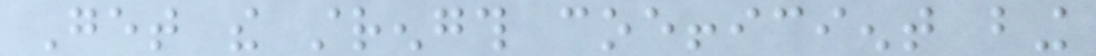Get the strength coefficient bing
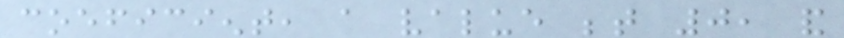coeficient, a value between 0, and
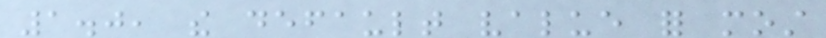1.0, the default value for most
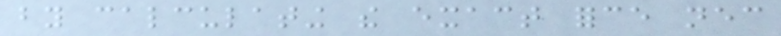by calculating the exact force necessary
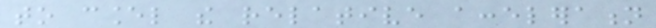to cancel the relative acceleration
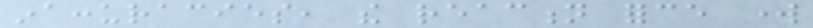inaccuracies, the reaction force work
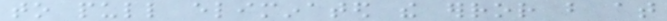to pull eliminated the error but at
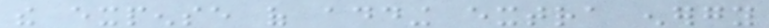the expense of adding extra energy
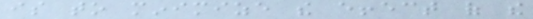is to minimize the effect of the
